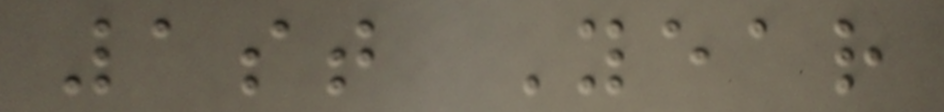1st Year
